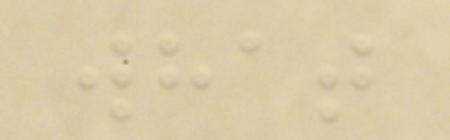what
